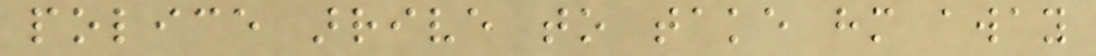police arrive to take him away
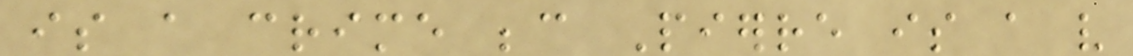is a crime because Pierre is a very
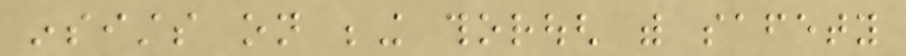insists on being thorough with safety
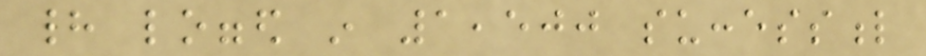had logged in 1,500 successful
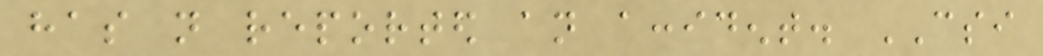has not reported an accident. CSI
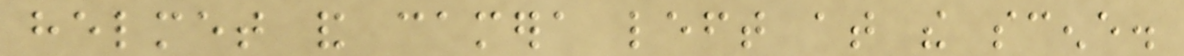helmet and camera left at the scene.
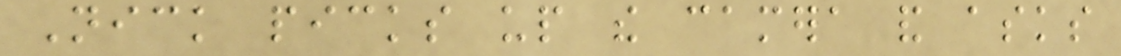Nick picks up the camera and asks
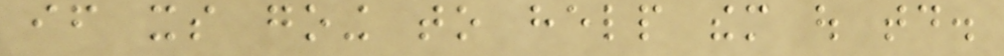if its going to help them out today.
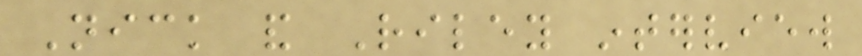Nick and Riley interview
